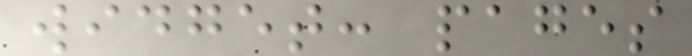widget: pages
